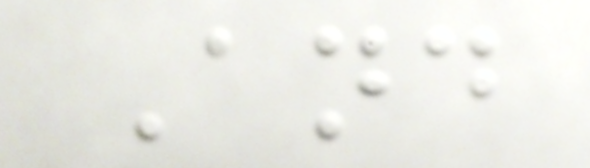And
